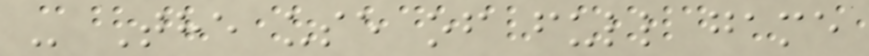- The use of full game
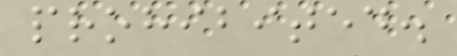prohibited.
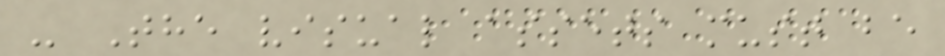- The visual assets must be
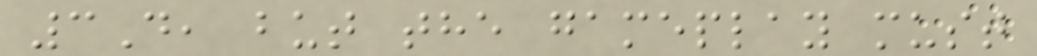3D, but the gameplay must
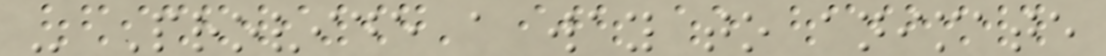- Provide a way to animate
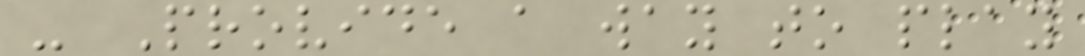- Provide a way to play
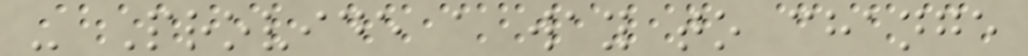- Provide a way to change
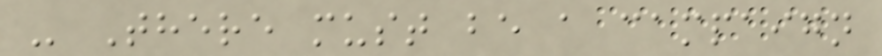- There must be a campaign
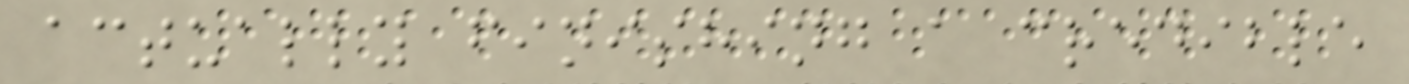actually finishing a credible
